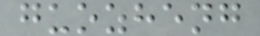guozheng
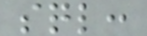sql:
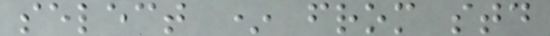select * from std
